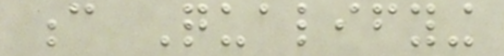c Qualifying
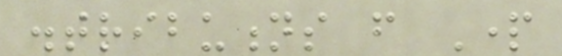distributions from Part
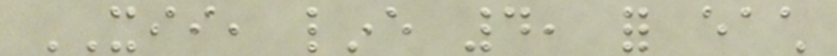XII, line 4, for each
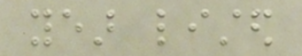year listed
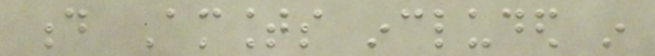d Amounts included in
